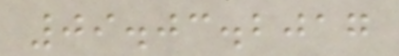09.03.2017
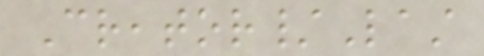Creator/Last
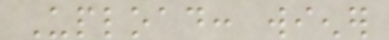Upload: wiener
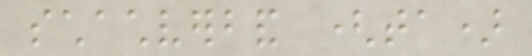schachverband (ta)
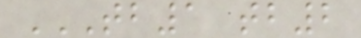TB1 TB2
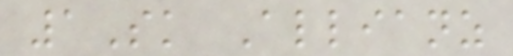1Sk Allianz
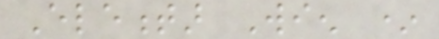Elementar Wien *
